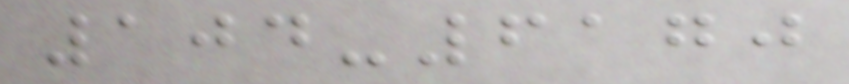104-6170
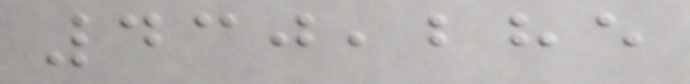430,285
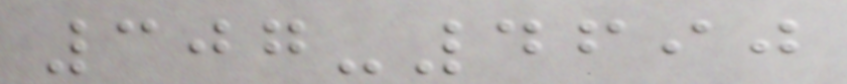307-4690
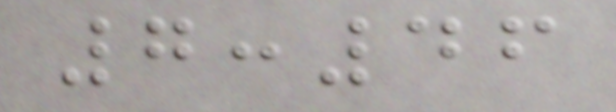7:46
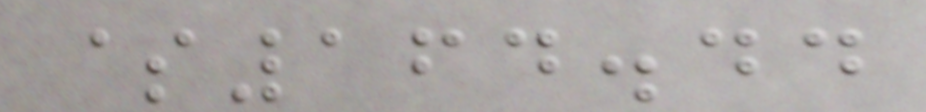$164.44
